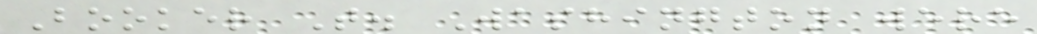Booker T. Washington were
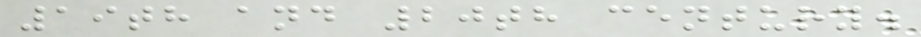19th and 20th century.
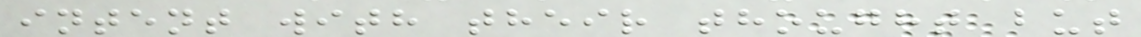intent with their thought but
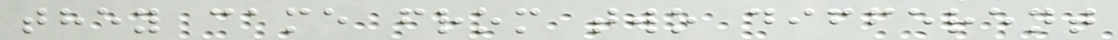they came from two different
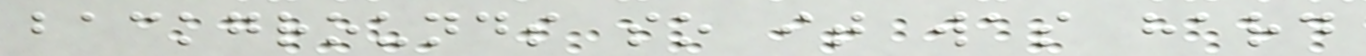backgrounds so it was hard
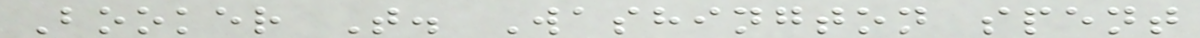Booker T. Washington spent
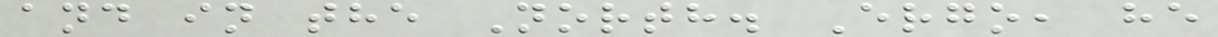and in the North. Ergo, he
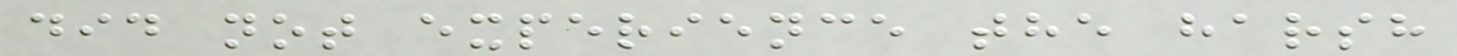did not experience the harsh
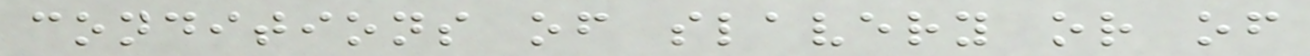conditions of slavery or of
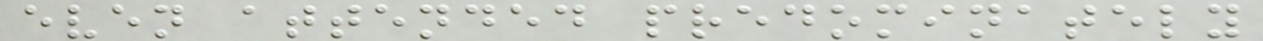even attended predominately
